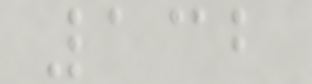132
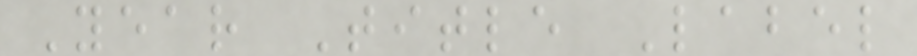Year Title Label
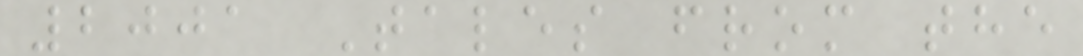2001 Tales from the
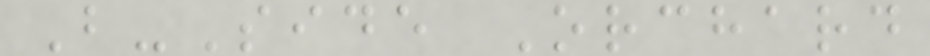B-Side Orchard
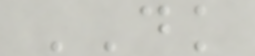DK
